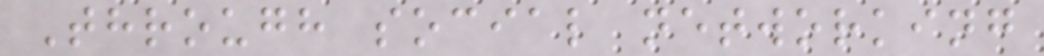Through social networking
